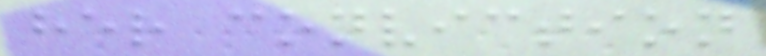her conviction
